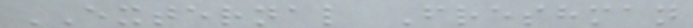EXTERNAL Freshman
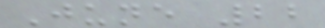June 22
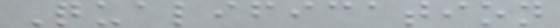Qualification
